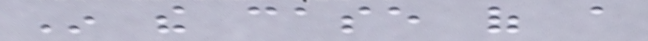In the case of a
